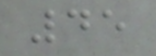45
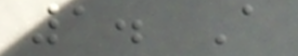1. A
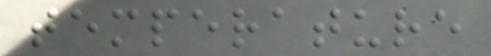temperature
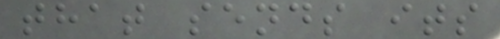that sends its
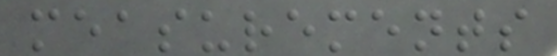measurements
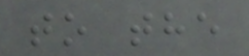to the
